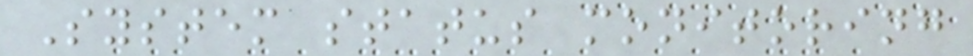System status monitoring
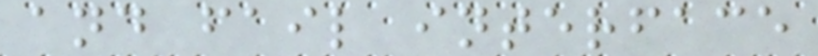and fail interface
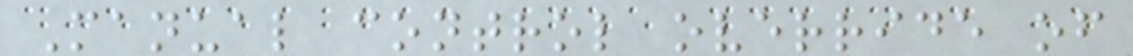Manual control override of
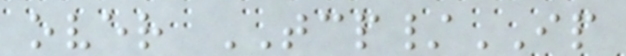over TCP/IP
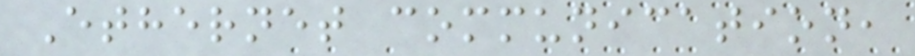Ethernet communication,
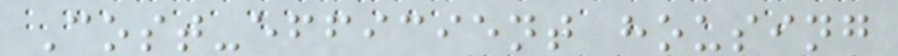Cost-efficient housing
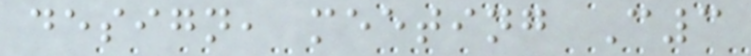design, meeting C3
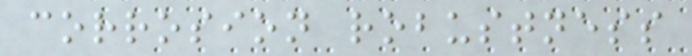corrosion robustness
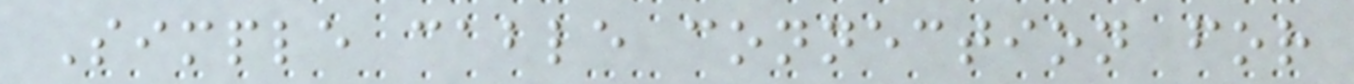Simple cable connection for
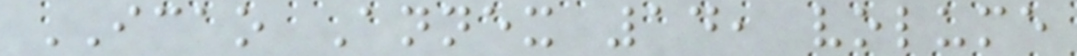ICAO Annex 14, volume
